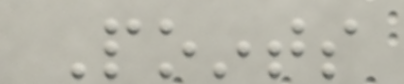Points
